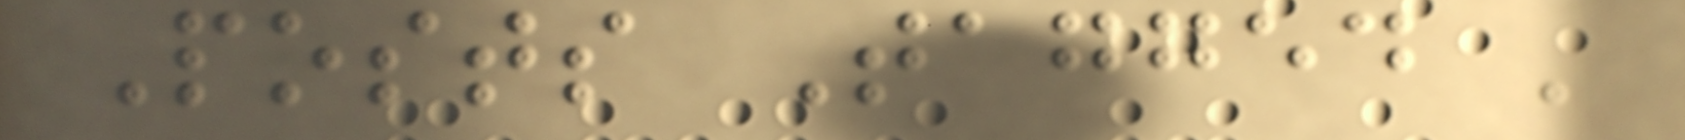Posts Tagged '
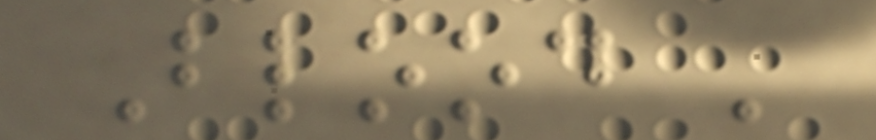Blood '
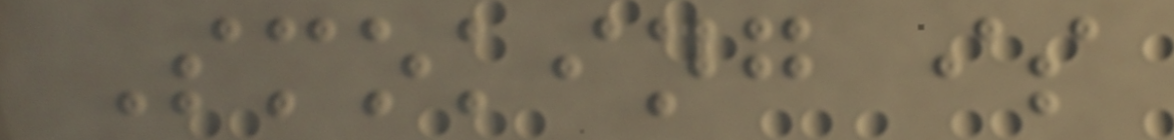Smoking is
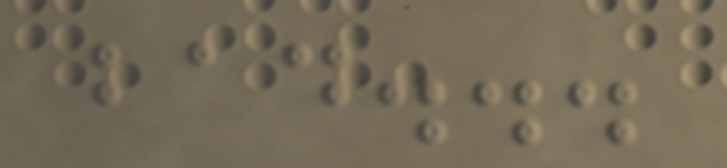bad...
